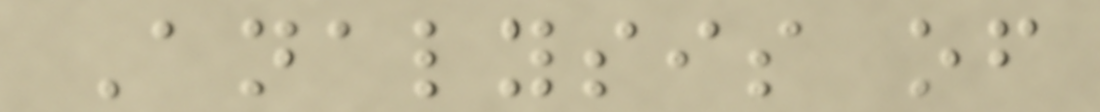Analysis of
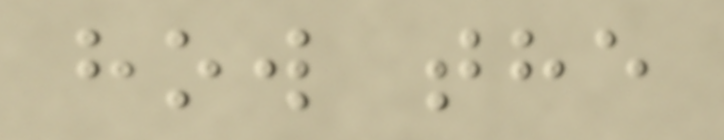how the
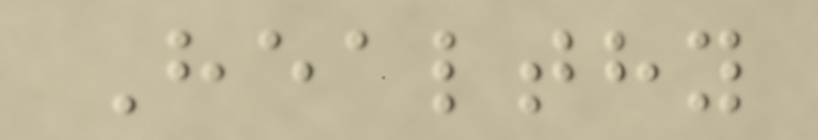Healthy
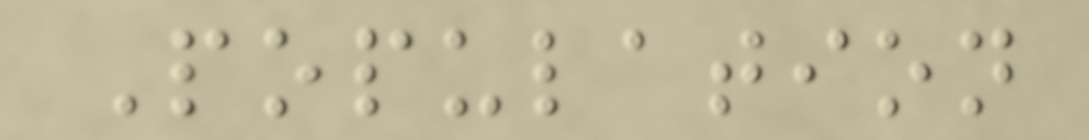Population
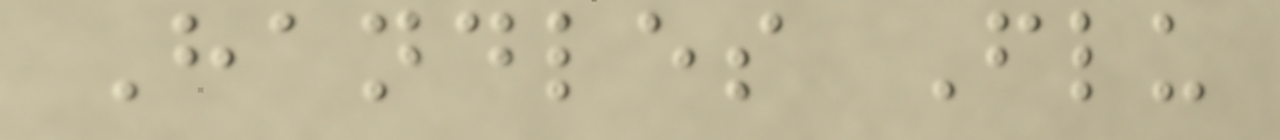Handles Flu
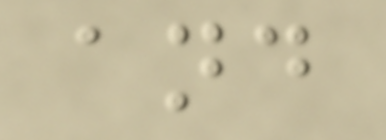and
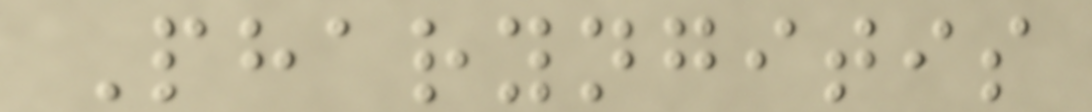Pharyngitis
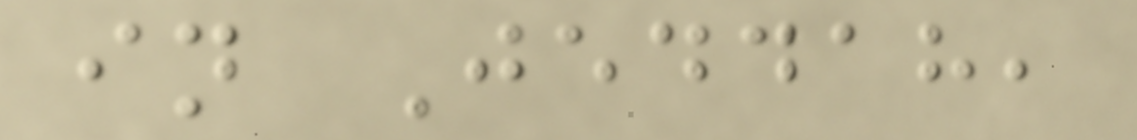in Jeddah,
